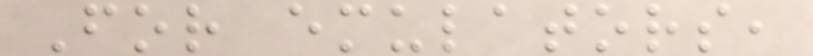For emulators,
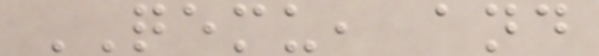QEMU, and
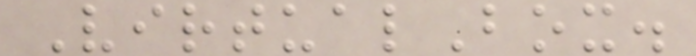VirtualBox.
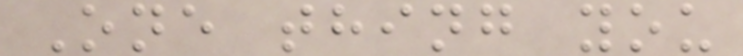One thing you
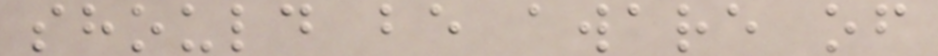should be aware of
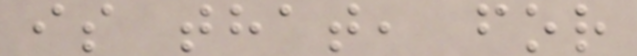is that, for
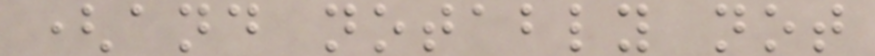(and notably not
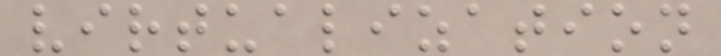virtualization
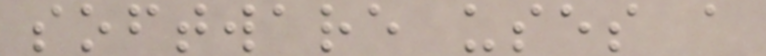software uses a
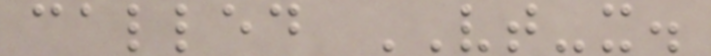called VT-x.
